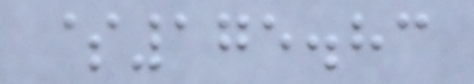$175.83
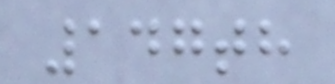147th
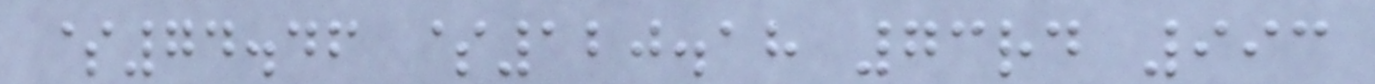$74.46 $120.18 73rd 993
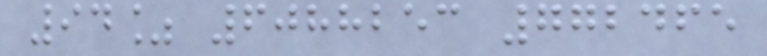94% 6088253 772465
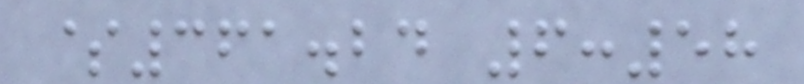$361.24 6:58
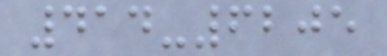414-6205
